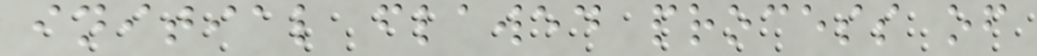initial flawed process of
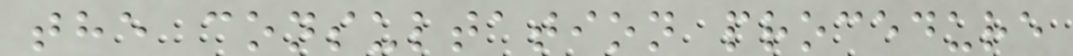the consultation procedure
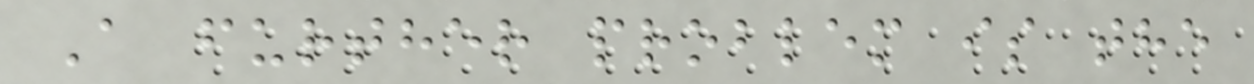A further problem is the
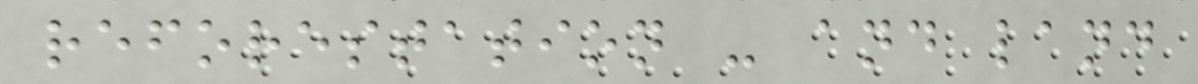reforestation - and land
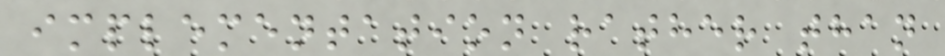implementation rather than
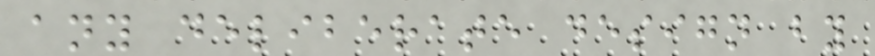any deliberate design by
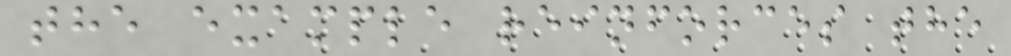the example reinforces the
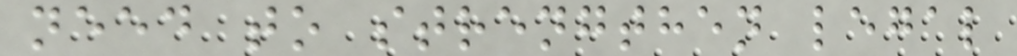need to strengthen legal
